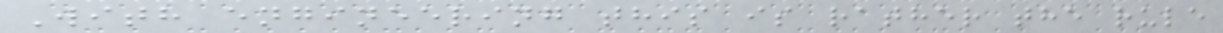With engineering this is rather the rule
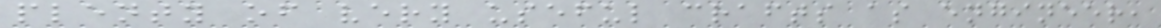plenty of very useful crafts as engineer,
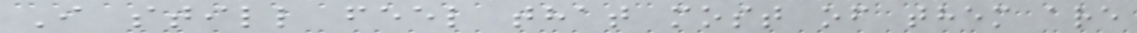I still feel that most of them are
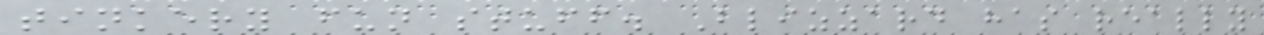tinkery fun stuff. Blizzard has really
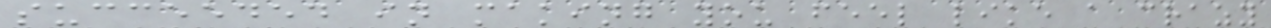succeeded in making you feel like a crazy
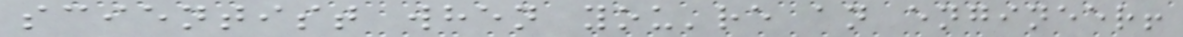scientist when you're an engineer!
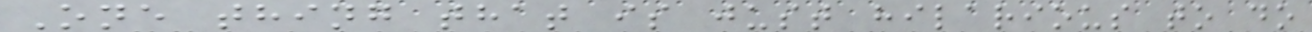One thing that is just hilarious to do
